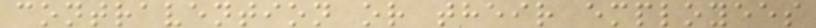contravention or their employees
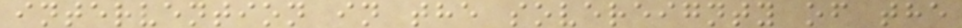intervention in the sovereignty of the
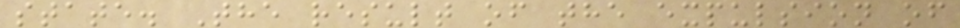state. The result of the expulsion of
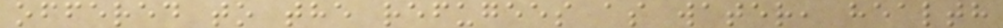offered to the refugees as water, health
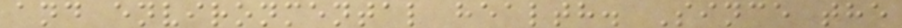and environmental health. Since the
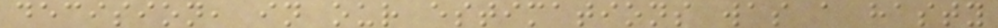decision, in our estimations was a hasty
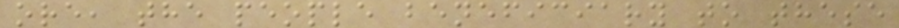ore, the people beneficiary to these
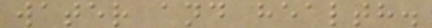water and health.
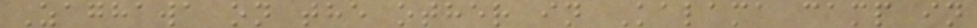Zaghawa on the other in Kalama camp in
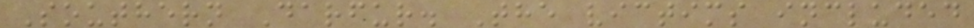Southern Darfur. The victims included
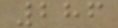286
